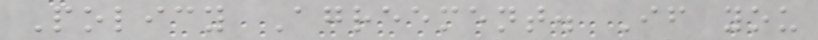Policy Agreement. If you
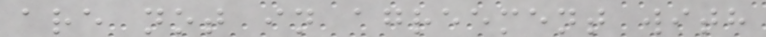are not in agreement with
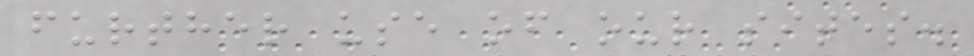further use of our sites.
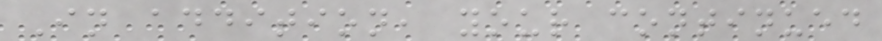In addition, your continued
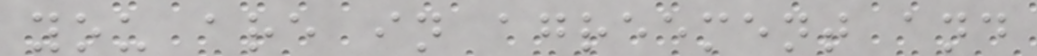you are in agreement and
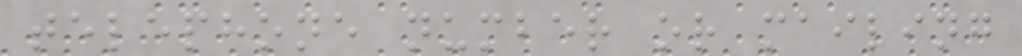telephone number or mailing
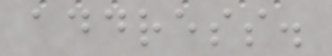address.
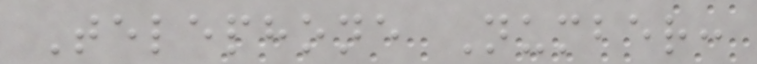Telephone Number:
